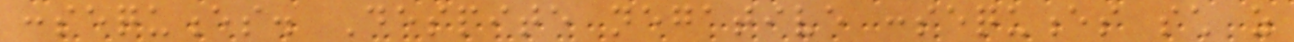consequences. Despite negative consequences such as
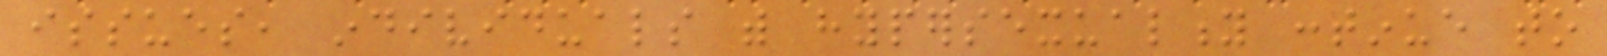issues, individuals with hypersexuality continue to
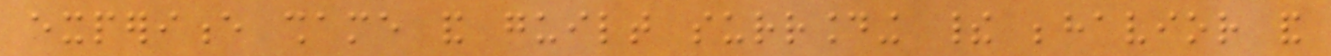experience shame and guilt surrounding their behavior and
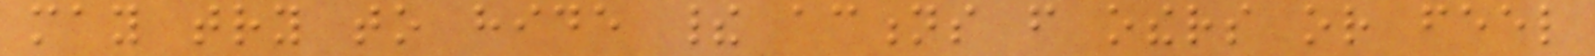may try to hide their actions from others or feel
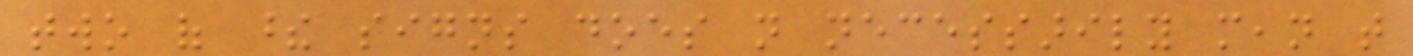two of these signs does not necessarily mean that
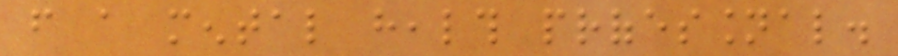from a mental health professional.
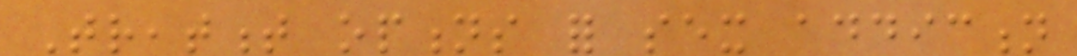Treatment options for sex addiction
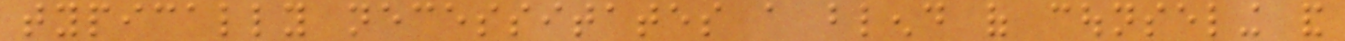typically necessitates a blend of counseling and
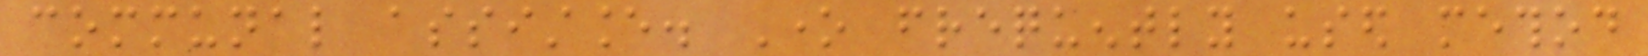communal assistance. One frequently used method
